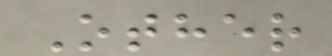Other
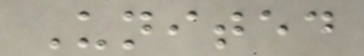United
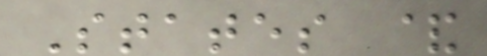States &
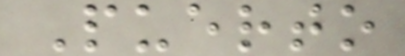Puerto
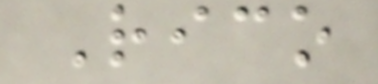Rico
